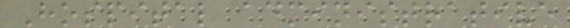Hospital administrative
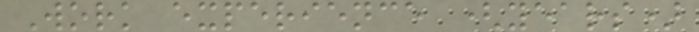Work experience (years)
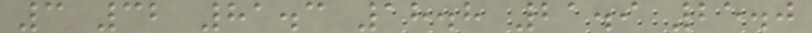3 32 81.3 18.8 21.9 25.0
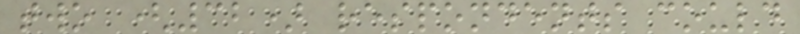two (32) respondents could
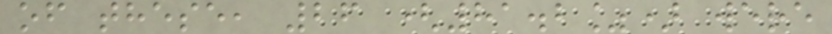of these, 26 (81.2%) were
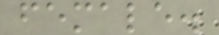female.
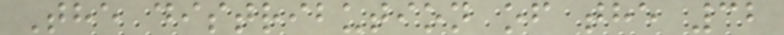The distribution of the 32
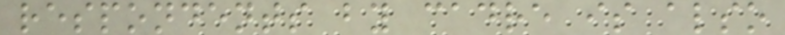respondents by cadre is also
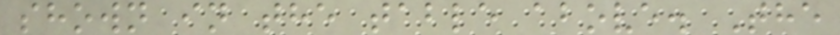shown in the table above. The
